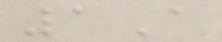1A
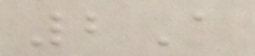2A
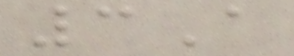3A
